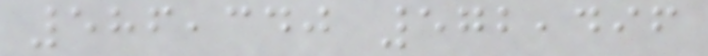586,340 572,496
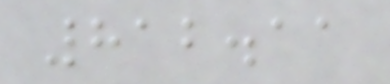812.11
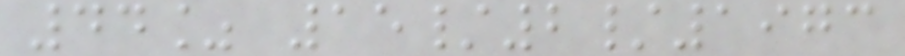44% 15/2/1973
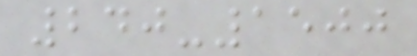240-1500
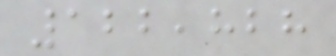122,828
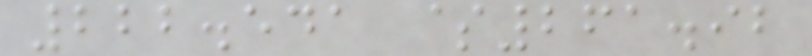222.541 $261.92
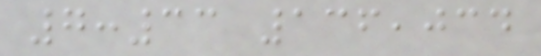7:33 136,034
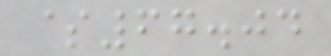$67.04
